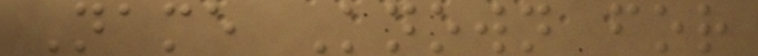Name Known for
